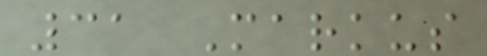31 Markus
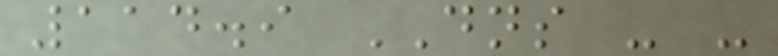114.9 DNS - -
